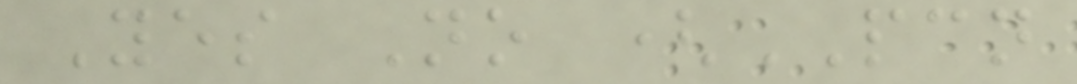Yes No (PCN
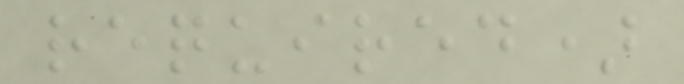required)
